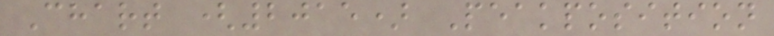Chart (2015) Peakposition
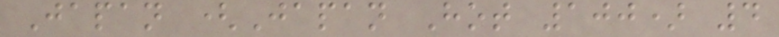Japan (Japan Hot 100) 4
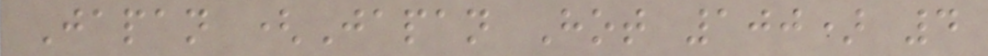Japan (Japan Hot 100) 4
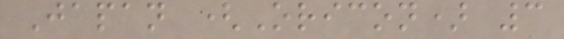Japan (Oricon) 3
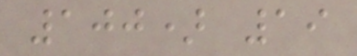100) 19
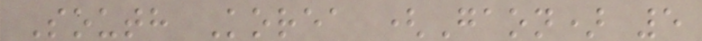South Korea (Gaon) 5
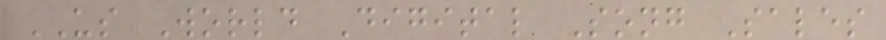US World Digital Song Sales
